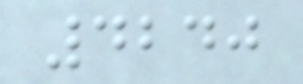4240
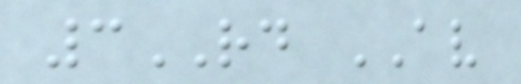3RD AV
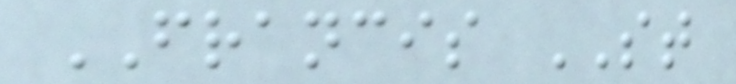FRANCIS ST
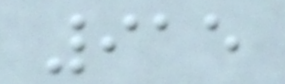915
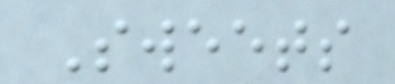Sweets
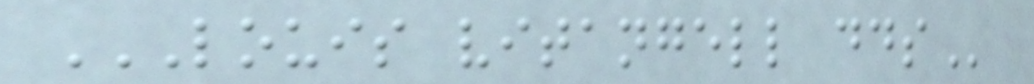LOUIS VITANGELL DDS
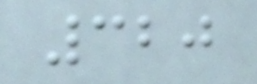320
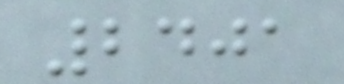2401
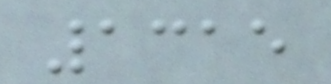1315
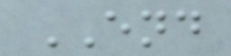END
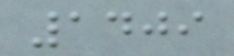1409
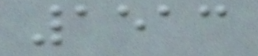1513
